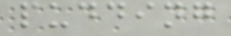pudding
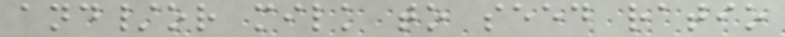and/or milk to seed ratio
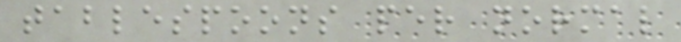tablespoons per normal
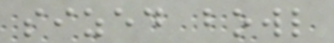sized bowl
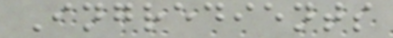Ingredients
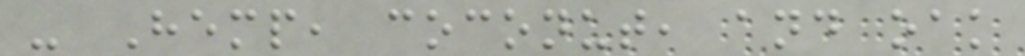- Hemp, coconut, and oak
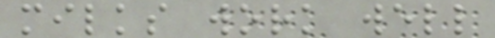milks work well
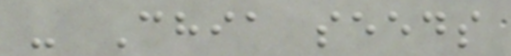- Chia seeds
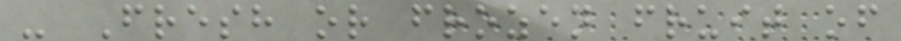- Fresh or frozen fruit of
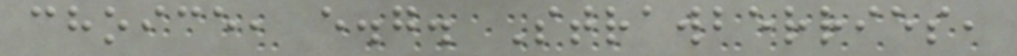choice, e.g. Strawberries,
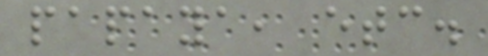papaya, etc.
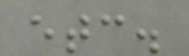etc.
